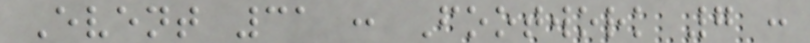Event 31 : Footwork 7 :
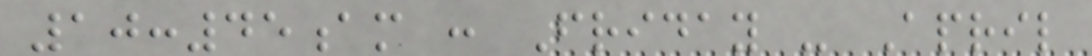10:45am : Friday - April
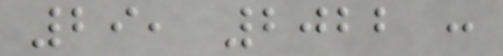29, 2022 :
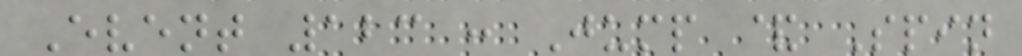Event 123 : Jump & Spin
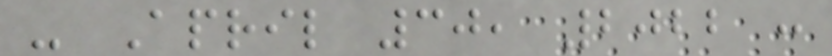- April 30, 2022 :
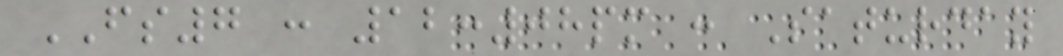FS7 : 12:08pm : Saturday
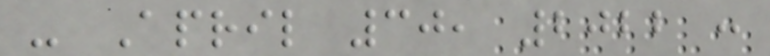- April 30, 2022 :
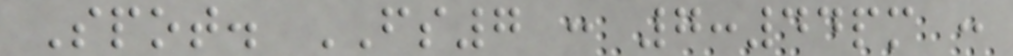Spot. FS7 : 7:44pm :
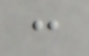:
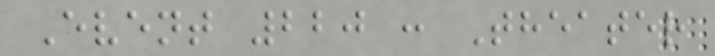Event 220 : Theater
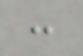:
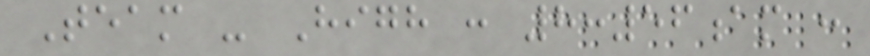Team - High : 8:56am :
